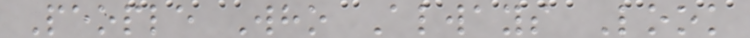People Who Always Look
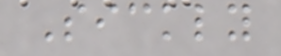Sickly
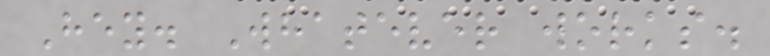Hey. Whatever works.
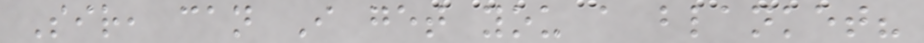Sir, can I get you a blanket?
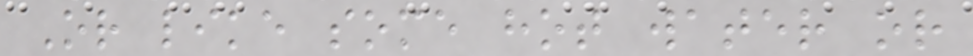Or like some hot water or
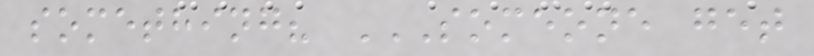something? SOMEONE GET
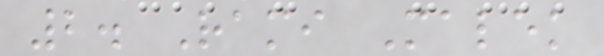2. Rami Malek
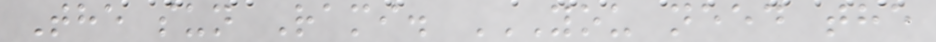The sun Rami. YOU NEED THE
